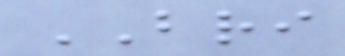BRI
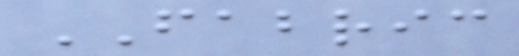FABRIC
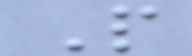P
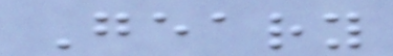Geary
